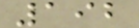192
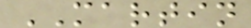MARTIN
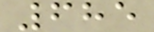685
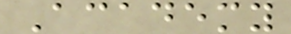Academy
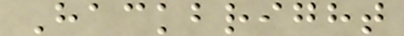Hackbright
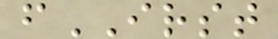fIRST
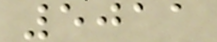5011
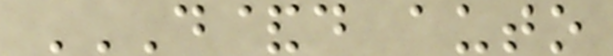D&D AUTO
